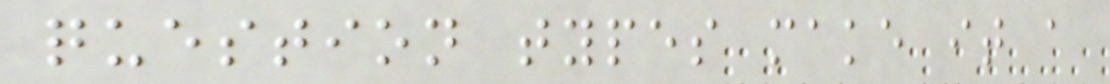question types make it a
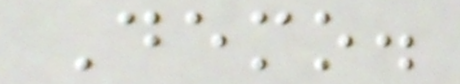Demo.
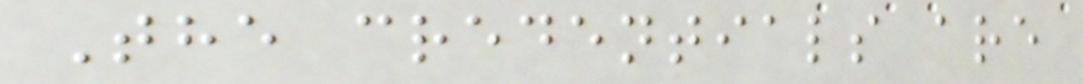The credentials are
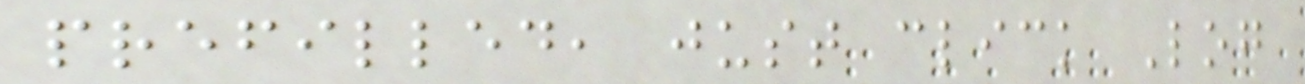prefilled, just click Log
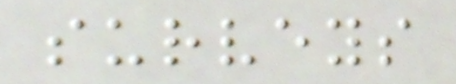surveys
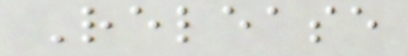Release
